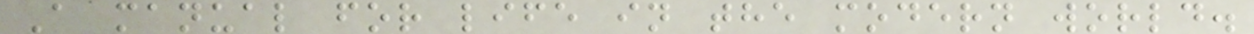A manual for life in the modern world.
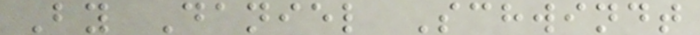By Daniel Schwindt
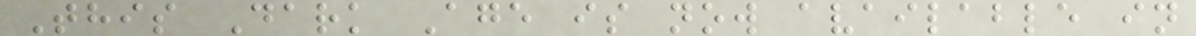This Dark Age is now available in
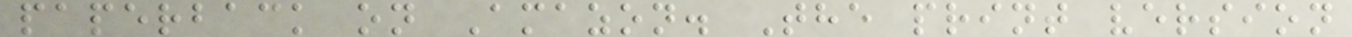paperback on Amazon. The print version
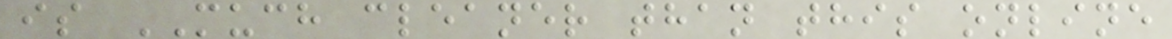is MUCH cleaner than this online
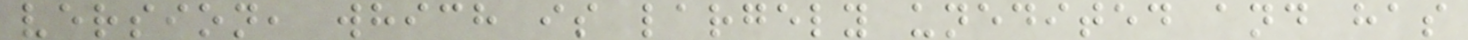version, which is largely unedited and has
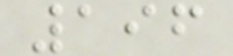196
